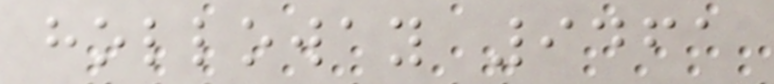holloway 9461
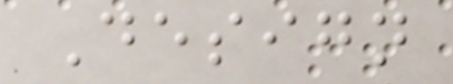Design
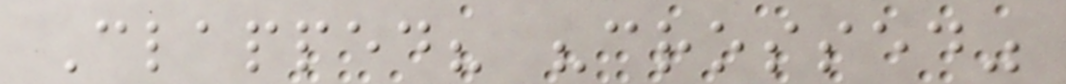Clapped? "crossed"
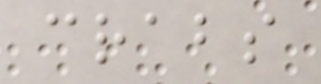crabs
